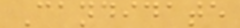Candidate
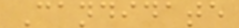Candidate
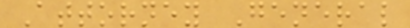Attorney General
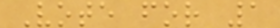Vote for 1
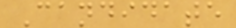Candidate
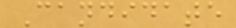Candidate
